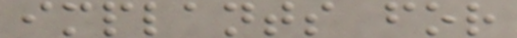implants for
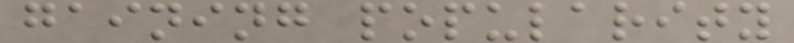gaining popularity
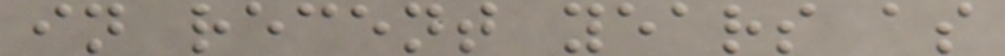in recent years as
